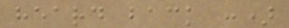heard back :)
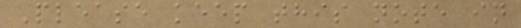Please keep this note in
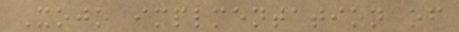Xojo implmentation of
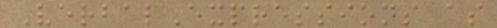VerbalExpressions as
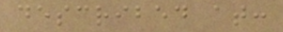described at:
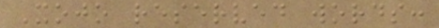Xojo reserved words:
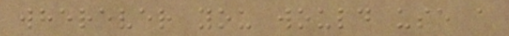wherever you would use a
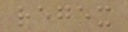regex
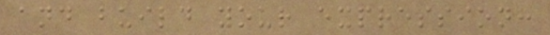and build your expression:
